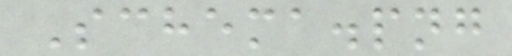Schema.png
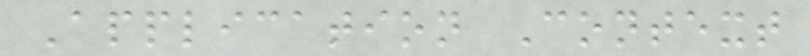Application Context
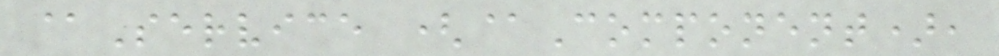@Service (@Component),
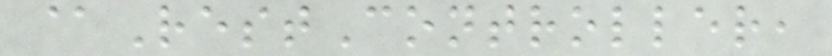@RestController,
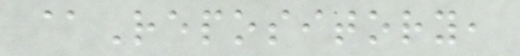@Repository,
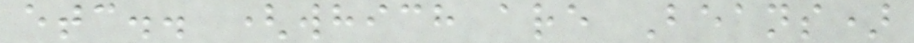etc.. (which are Beans)
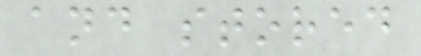and stored
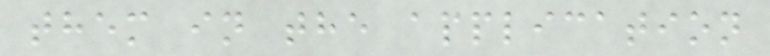them in the application
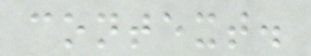context.
